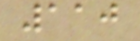110
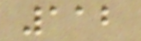112
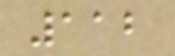112
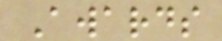Awards
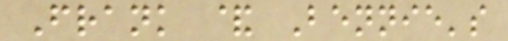Frank & Bennie's
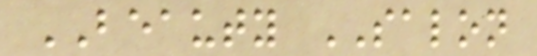BEAUTY SALON
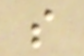s
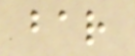bar
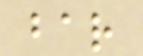bar
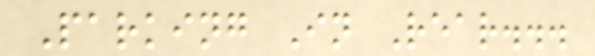Parking In Rear...
